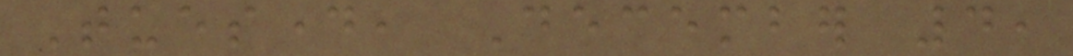Tuesday, December 4,
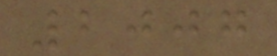2007
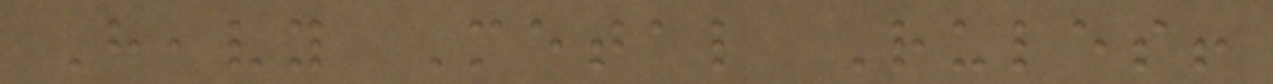Heavy Metal Rules!
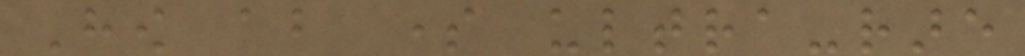How about some ultra-rare
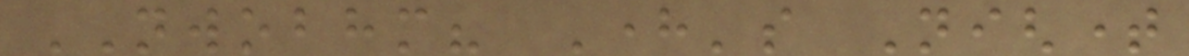NWOBHM? Here's Nightime
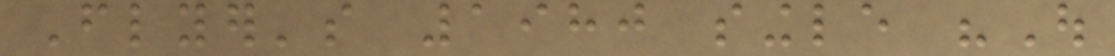Flyer's 1980 single "Out
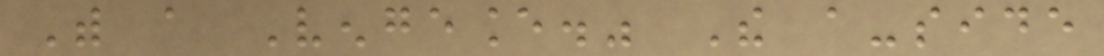With a Vengeance." The a-side
